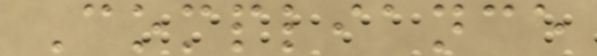Compliance
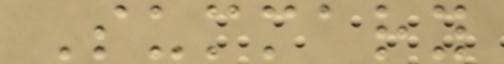Summary
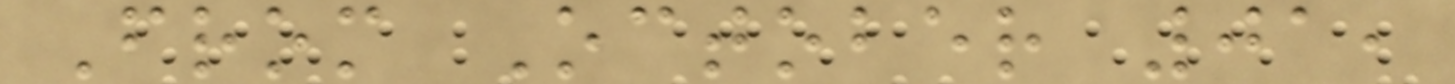From October 01,
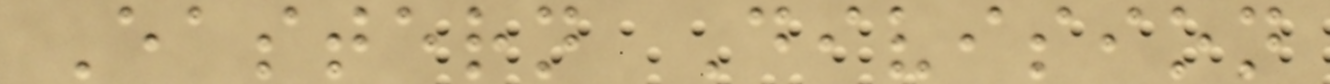Eastern Division
